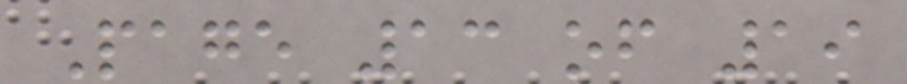Page 13 of 19
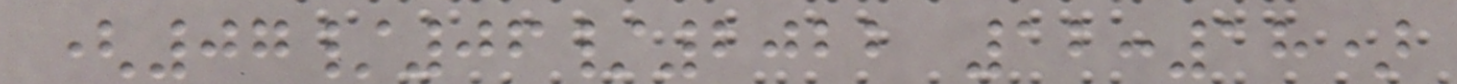(07/06/2022 12:18)
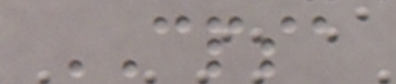CPSA
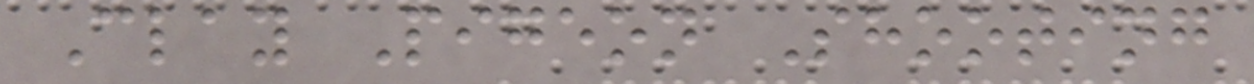Clay Pigeon Shooting
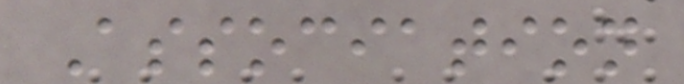Association
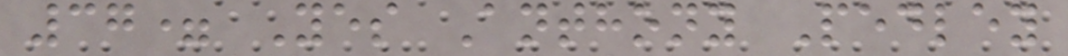37= Yes Anthony Pedley
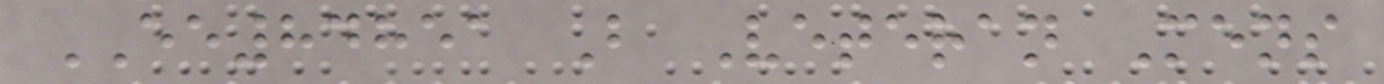EE84851 B Veteran Mens
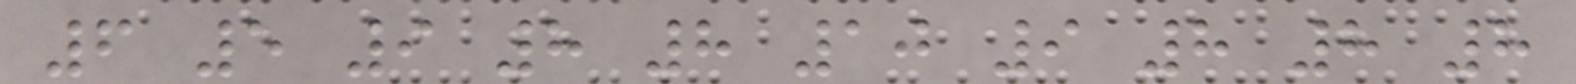6 5 9 8 8 10 9 8 8 8
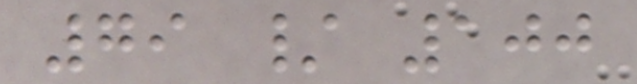79 / 100
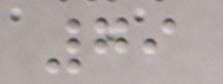79
